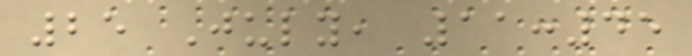25 July, 11:45
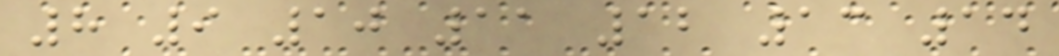8 9 10 11 12 13 14
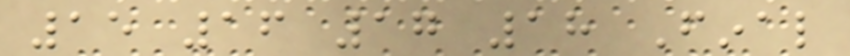15 16 17 18 Final
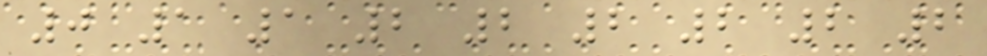0 1 1 2 2 2 2 2 2
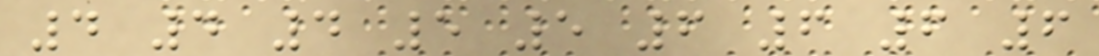4 4 4 5 5 6 6 6 6
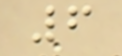6
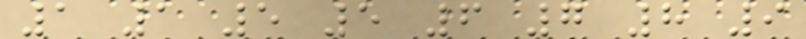1 1 5 5 6 7 8 9
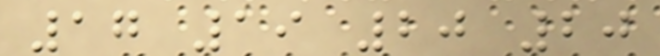17 19 20 20
